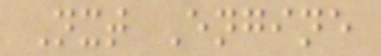Nxt Engine
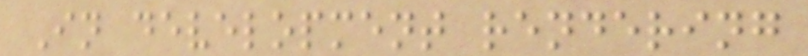In development rendering
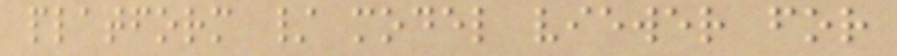platform / model viewer for
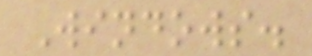Windows.
